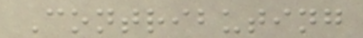Contributing
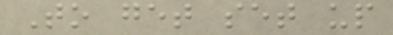To get set up
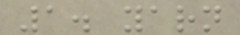1. yarn
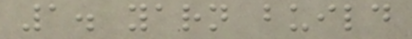1. yarn build
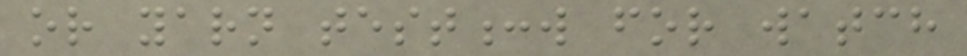or yarn test:w for watch
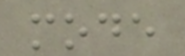mode
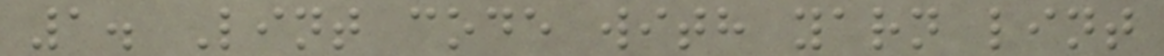1. Lint code with yarn lint
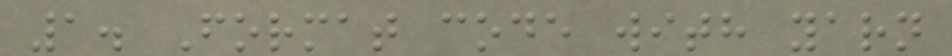1. Format code with yarn
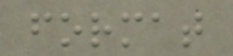format
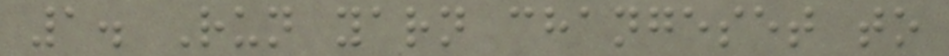1. Run yarn changeset to
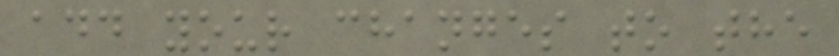add your changes to the
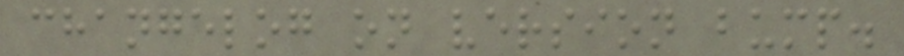changelog on version bump.
